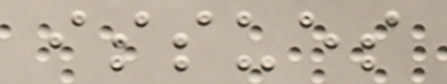issues
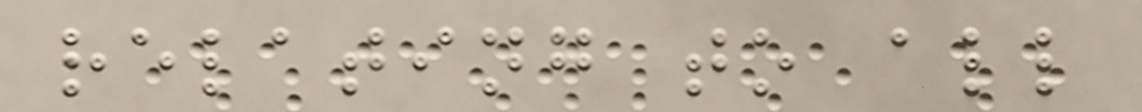relating to all
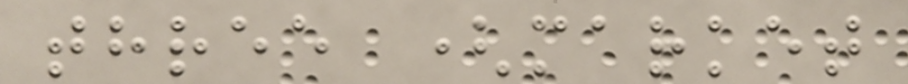three (market
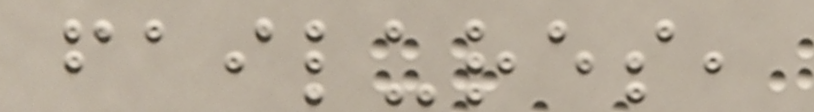failures,
